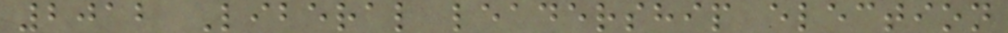2012 Liberal leadership election
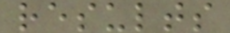results
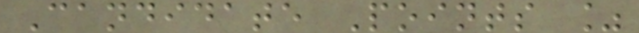Candidate Points %
